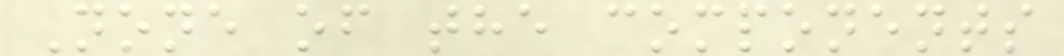None of the components
